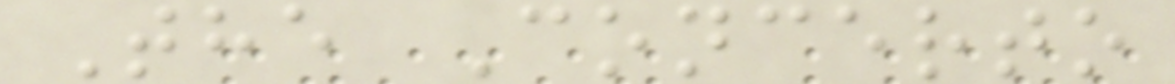The Concerto
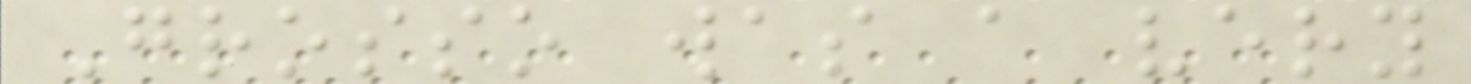Grosso was a very
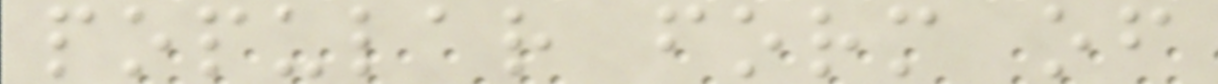popular form of
